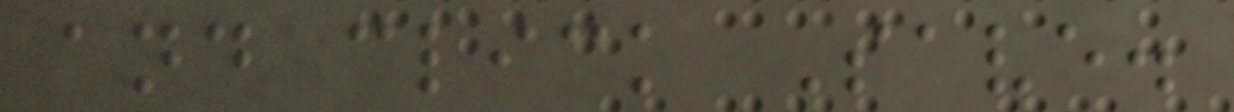and click Save.
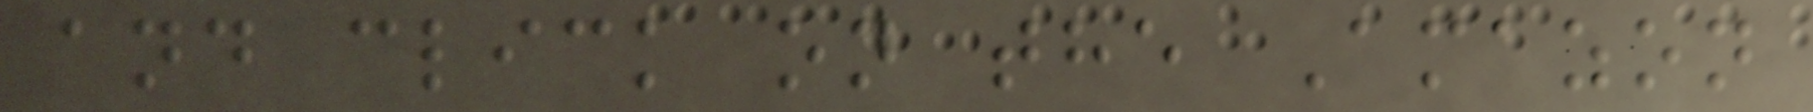and click on the Amazon
